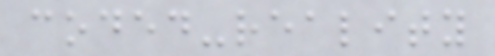coded-reality
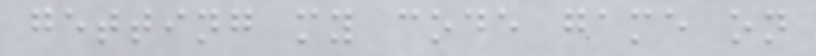getting my code game on
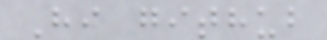Hi github
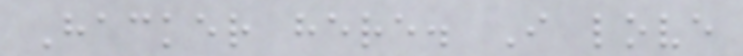Hacker here. I love
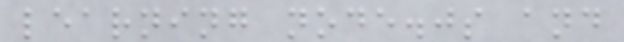learning node.js and
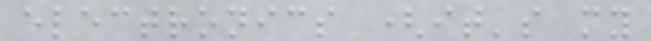electronics (it's my
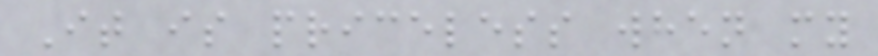It is priceless when my
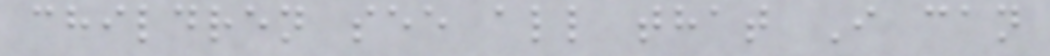children see all that I can
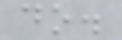do.
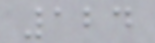124
